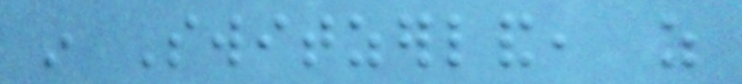in Switzerland, as
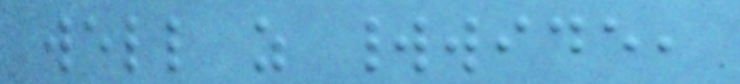well as worldwide,
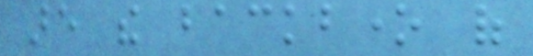are the backbone of
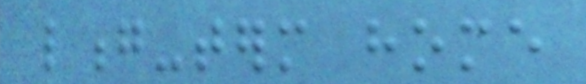long-term home
